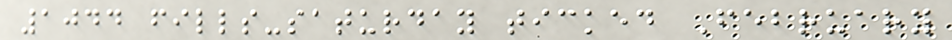1044 fills-saturday ticked February
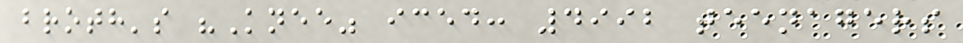broth's "Knee" iced: 4992 teenagers
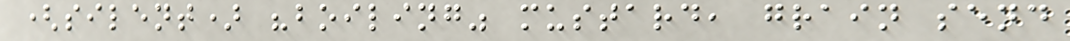(silent) "boiling" mustard, grain send
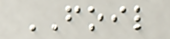FOIL
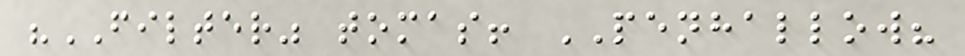"FILTER" tomas! PENHALLOW?
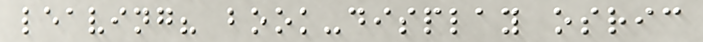leaving? book-display osric
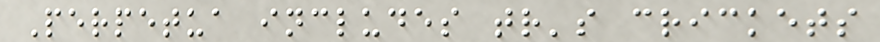Perpetua includes tr's crickets
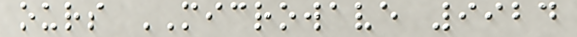ours MICROWAVE 9924
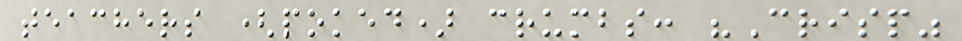teachers (poked) crumbs: "Crisp"
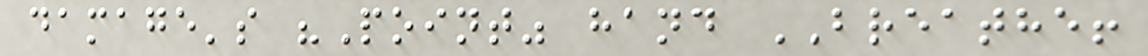damage's "Point" hand BREATHE!
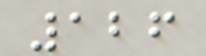126
